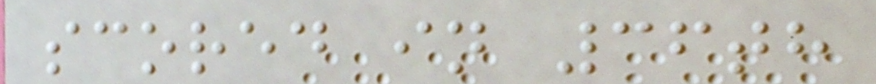scored in 36th
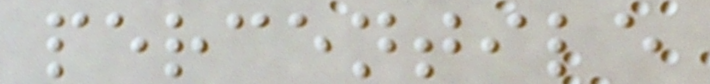percentile
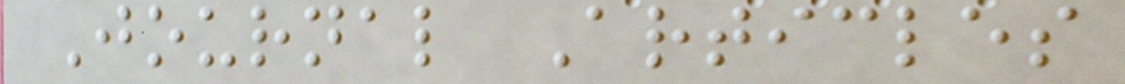Journal Articles
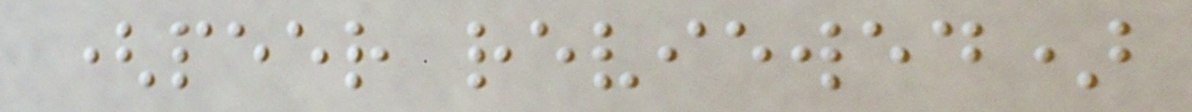(peer reviewed)
